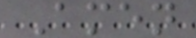Amen
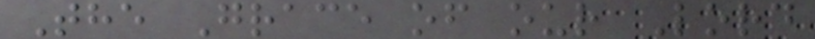The Grace of our Lord
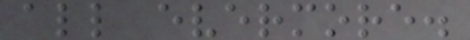all evermore.
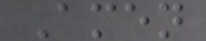Amen
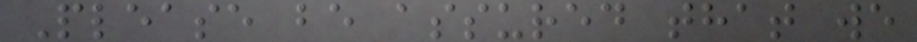Please be assured that we
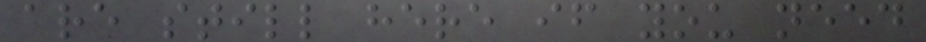are still here if you need
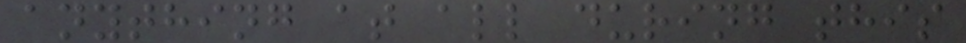anything at all during this
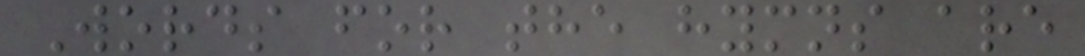Words for the hymns are
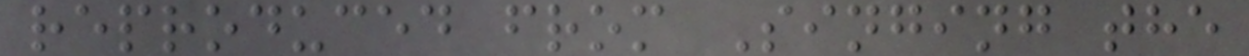reproduced from Singing the
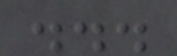...
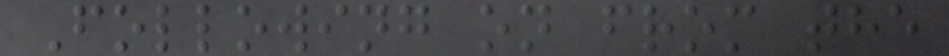Following on from the
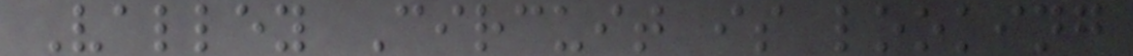Valley Circuit is looking
